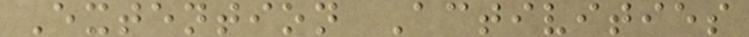Extention Activities
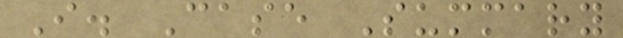I. Case Summary
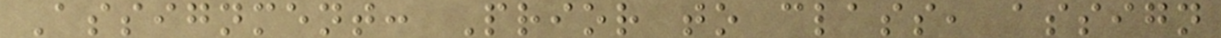Assignment: Prior to class, assign
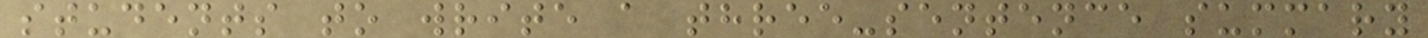students to write a three-sentence summary
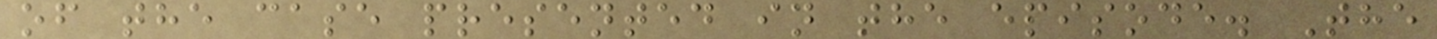of the case presented in the episode. The
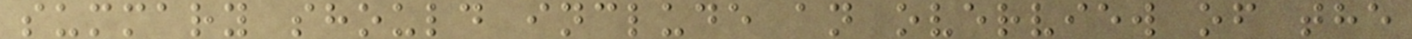summary should include an overview of the
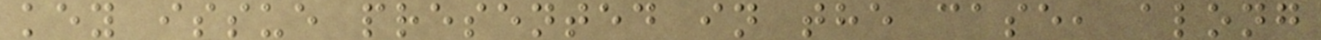key issue presented in the case, along
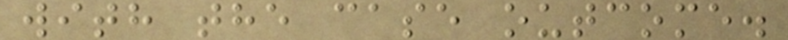with the case outcome.
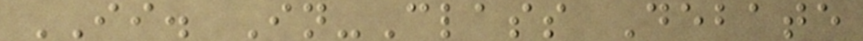II. In-Class Debate
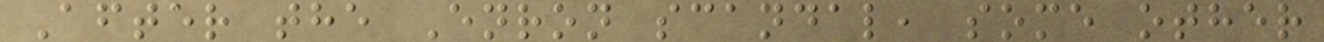After the Enron scandal, some other
